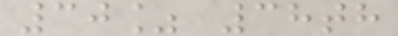30% 38th
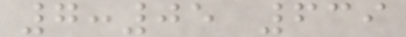7:05 639
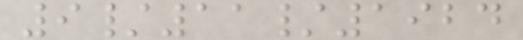9/11/1924
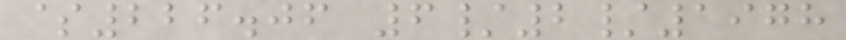$226.06 6/2/1978
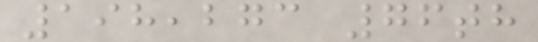198,273 76th
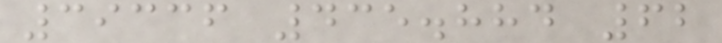39336 435.884 62
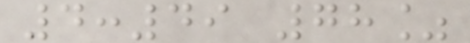4:49 78%
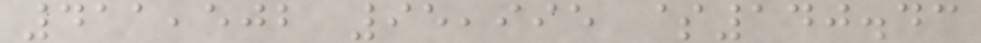411,502 95,995 $140.43
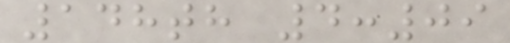148th 4:09
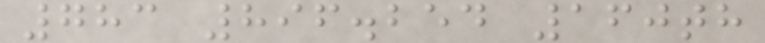783 896.254 160th
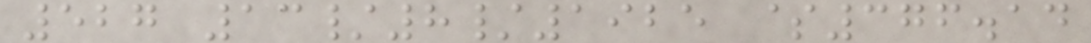527 13/8/1925 $376.14
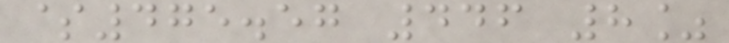$475.57 446 8%
